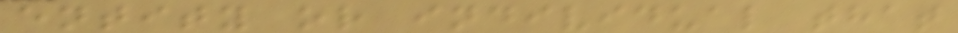entity or individual that
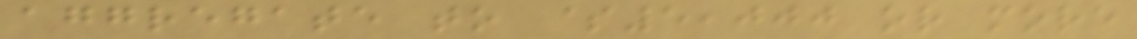aggregate to $5,000 or more
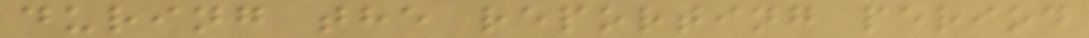during the reporting period
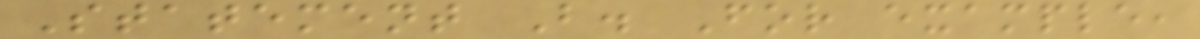Statement B. For example,
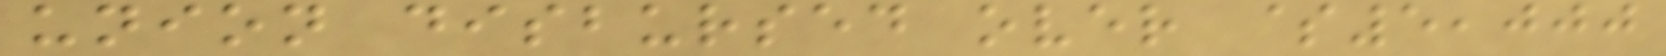union disbursed over $5,000
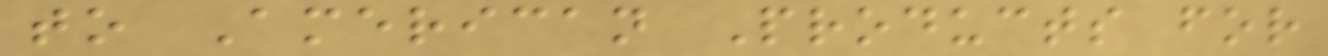to American Products for
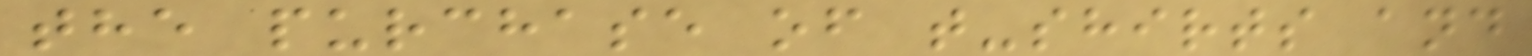the purchase of t-shirts and
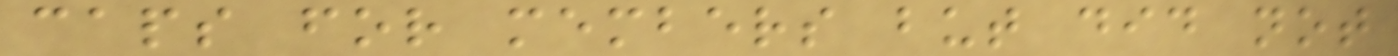caps for members but did not
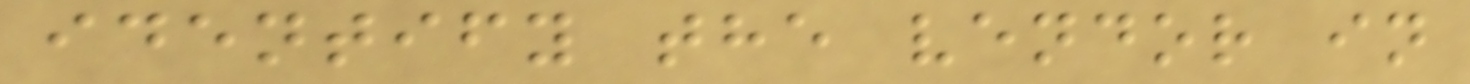identify the vendor in
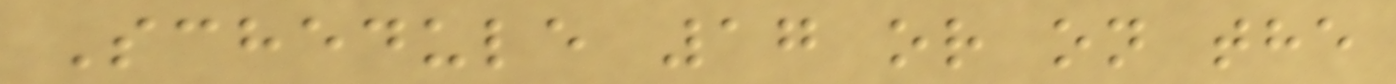Schedule 17 or on the
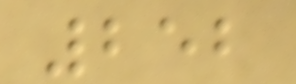252
